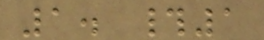1. #1
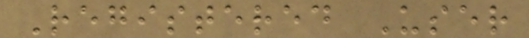Registered User
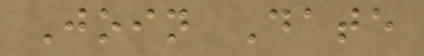Join Date
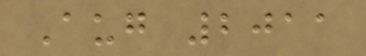Aug 2011
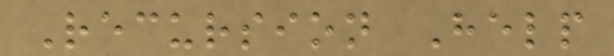Recursion Help
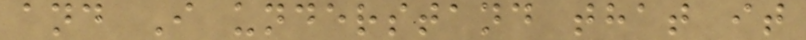and I understand that it
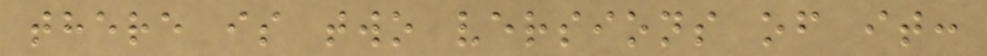there is two versions of it:
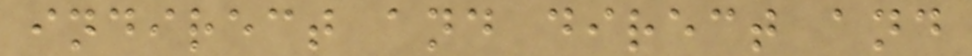indirect and direct and
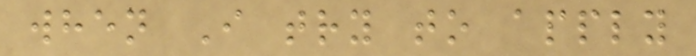when I try to apply
